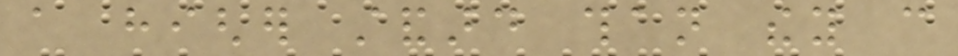a higher standard than they can
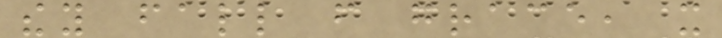they fall from grace, it
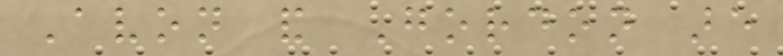Avon and Gordon are
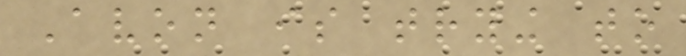Avon is trying to
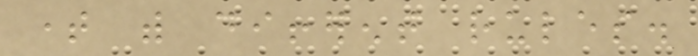time with different rules.
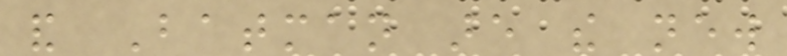and Batman are the new
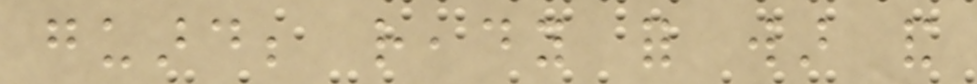guard; ready for war and
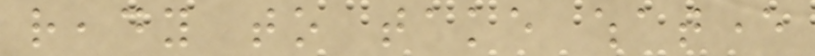ready to take whatever
